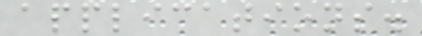applications.
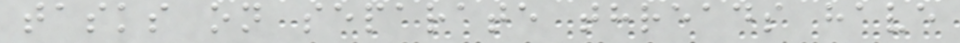tasks on separate threads have
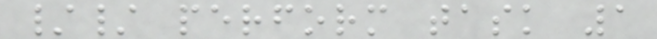// perform task 1
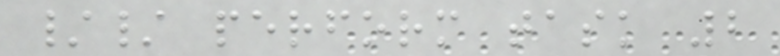// perform task 2
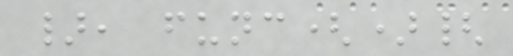}, func(){
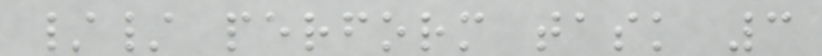// perform task 3
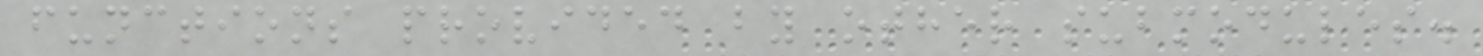functions provided by other submodules.
